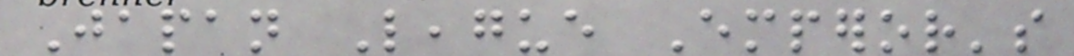Japan League Emperor's
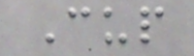Cup
